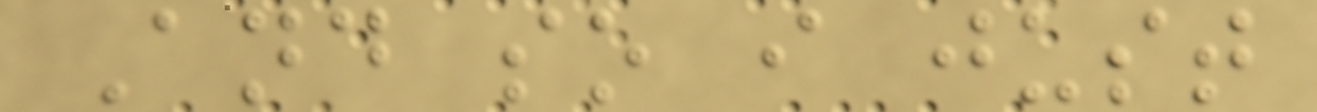And so i just
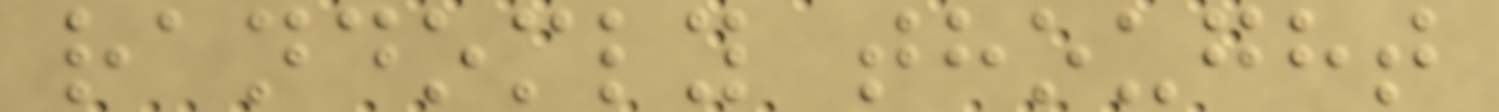randomly thought
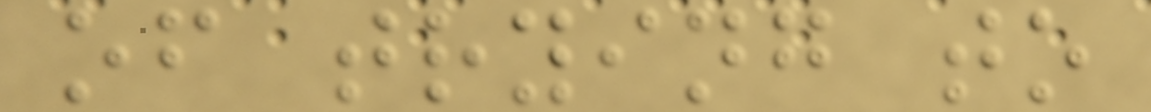of trying to
